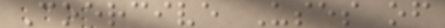Coercive Uses of
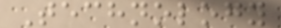Technology
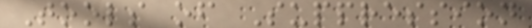Tools of Suppression
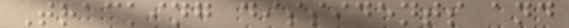Tracking dissidents and
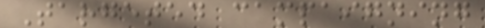Targeted campaigning
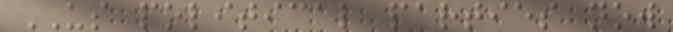US political parties now
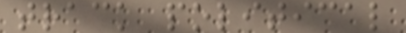track political
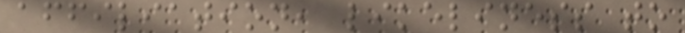affiliation, likeliness to
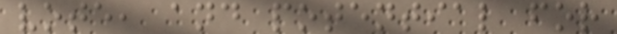vote, and potential for
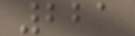221
